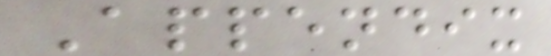Appendix
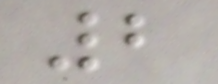2
